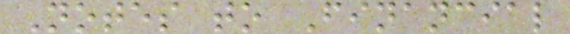Notes to Financial
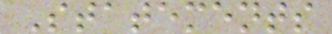Statements
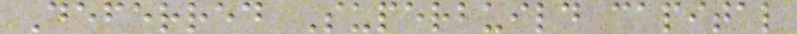Deferred Superbuild capital
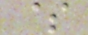$
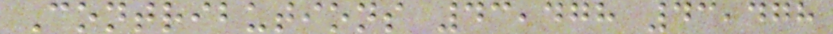Contributions 43,478 43,478
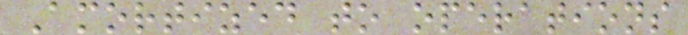Amortized to operations
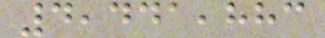4,441,883
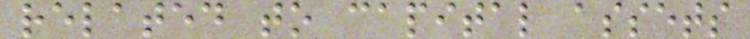related to capital assets
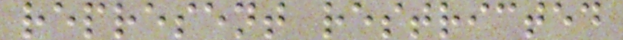represent restricted
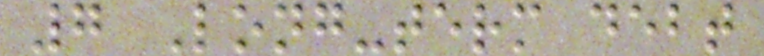7 Long-term debt
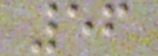56
